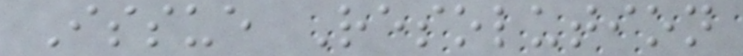Issue Resolution
